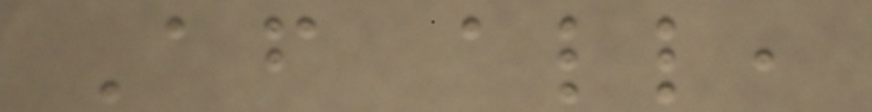After all,
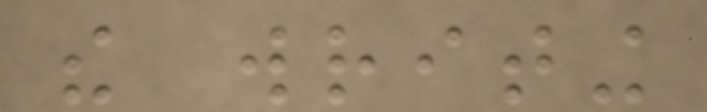the writing
